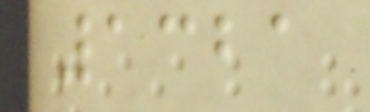1321
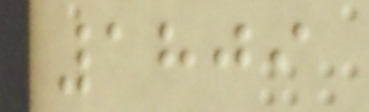1809
